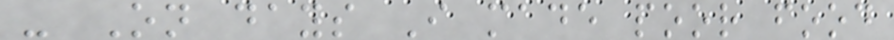- On days I made poor food
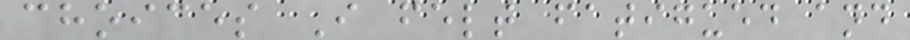choices I felt fatigued and
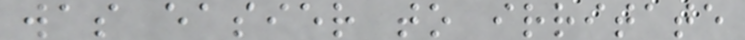was easier to irritate
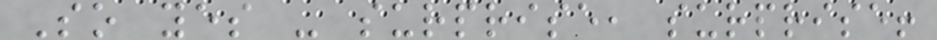So yes - surprise, surprise!
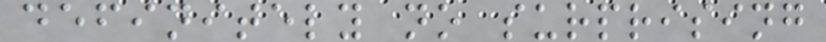definitely no surprising
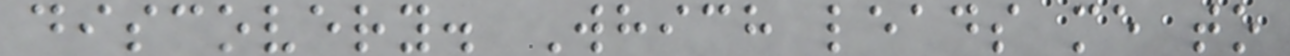discovery. Which leads me to
